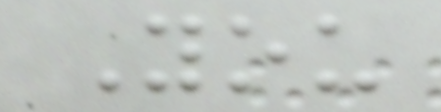You
